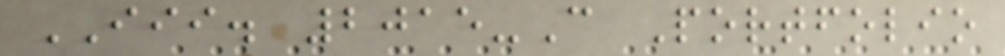III. 2015-C Portfolio
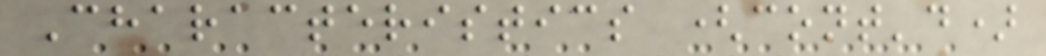Characteristics (cont'd)
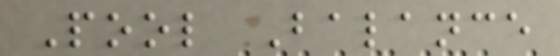Pool Balance
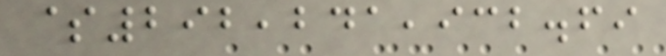$292,241,932.69
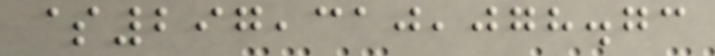$297,310,078.73
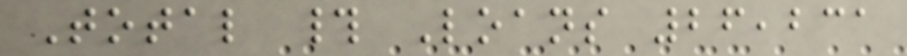Total # Loans 26,231
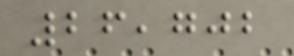26,702
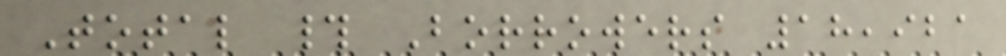Total # Borrowers 18,921
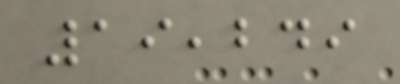19,249
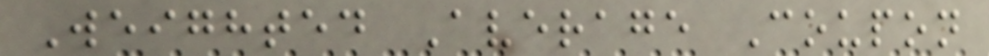Weighted Average Coupon
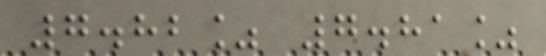7.82% 7.81%
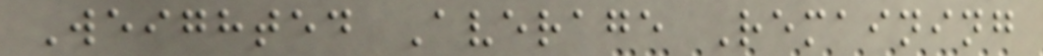Weighted Average Remaining
